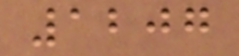1207
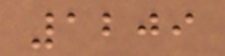1209
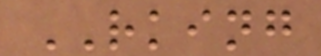RKING
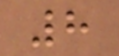8
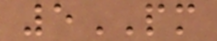5PM
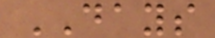DAYS
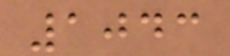1043
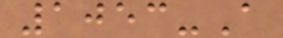1053-A
